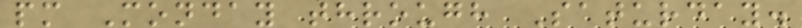pm Monday through Saturday.
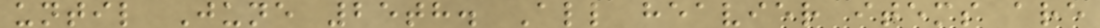until June 25th. All heavier items are
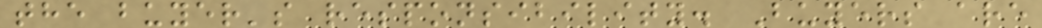the buyer's responsibility. Buyers are
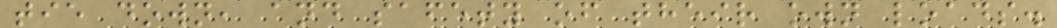tie down, and safety of their own loads.
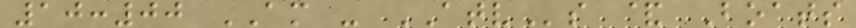10:00 AM - ATVs & Boats
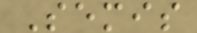Semis
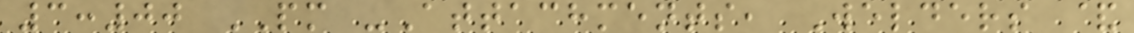3:00 PM -Attachments, Welders &
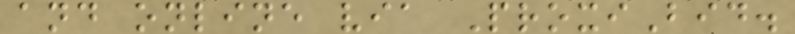and online via ProxiBid.
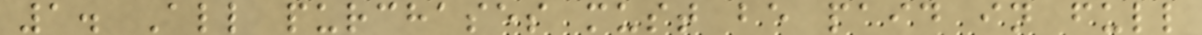1. All purchases must be paid in full
